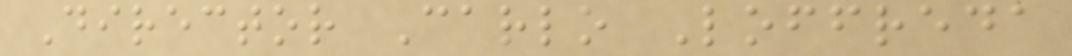Director Carlo Loffreda
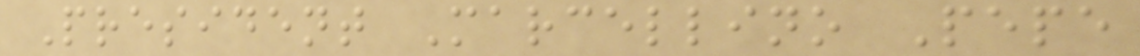President Marcellino Pepe
